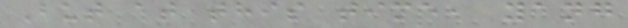But at this time, yang
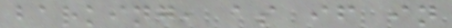barking, as if in
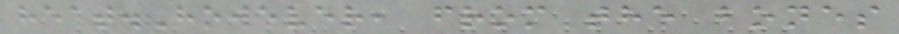heat.However, from the bones
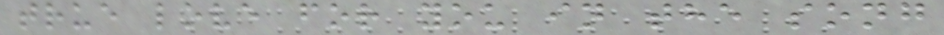true love for you in the song
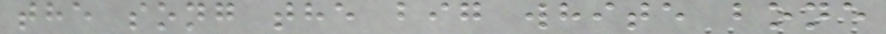the song the big white bone
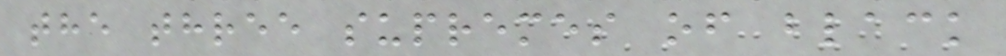the three supremes of black
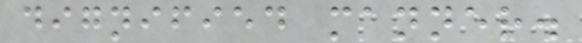dignified manner.
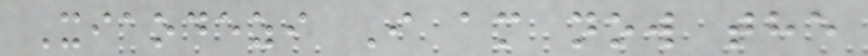Xiaodezi I am now the
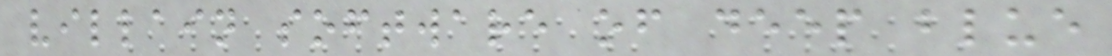villain software of deep blue
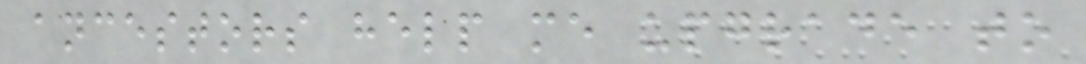ancestors help me upgrade to
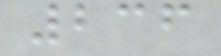236
